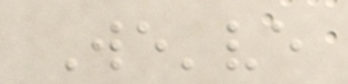We've
